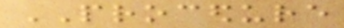PROCEDURE
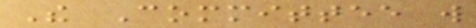The Committee will
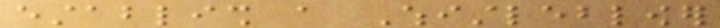establish a Whistleblower
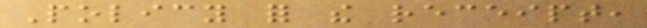Policy for the receipt,
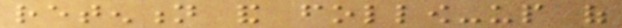retention and follow-up of
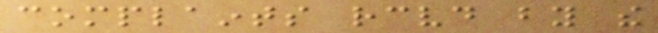complaints received by the
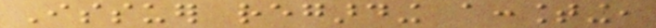Issuer regarding accounting,
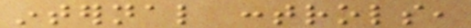internal controls,
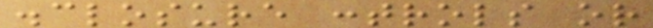disclosure controls or
